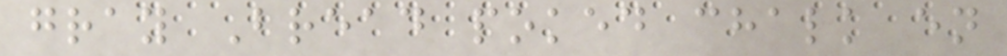gray Bread poked chalk en
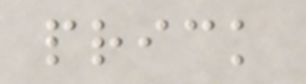prick
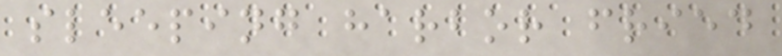sleeping harbor fried
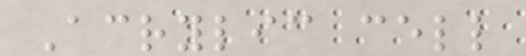Acrylic cell
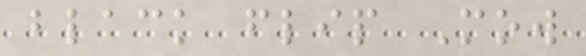black flip Mow
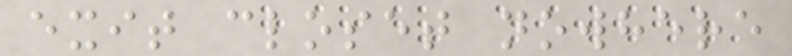exit closet nowhere
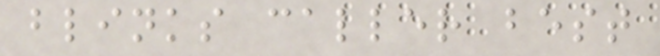blinks caller best
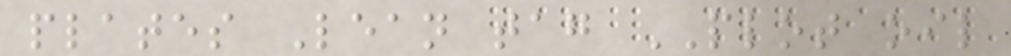plates Lean tag PLOT oil
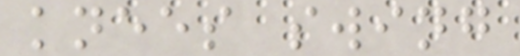knees swing
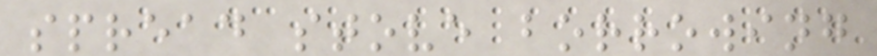spread stove borrowing
